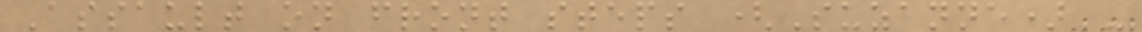Assault on front steps (Suzanne) -
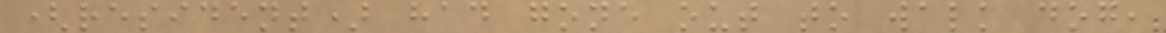(resident) had gone out to walk dog,
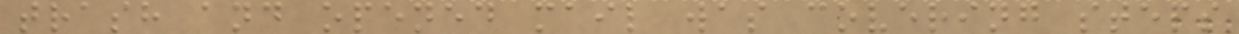trash and opened mail was covering steps
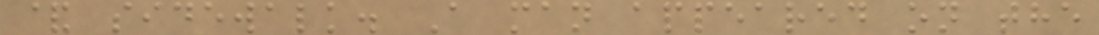& sidewalk. A man appeared on the
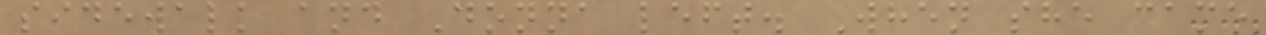sidewalk and Donna left. When she came
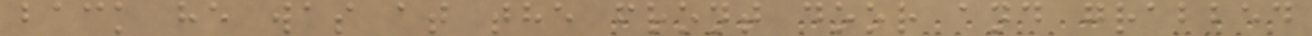back he was at the front door and grabbed
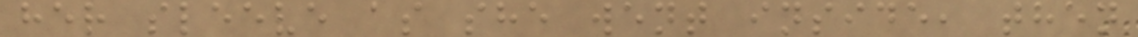her sleeve as she went inside, then
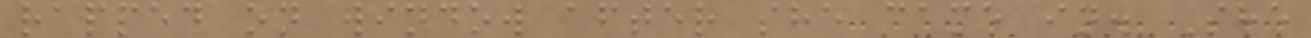rapped on window after she came in. She
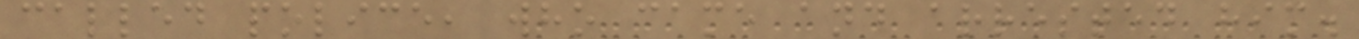called police, who came and arrested him.
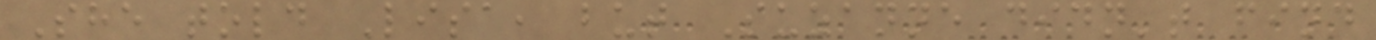She told Lisa, but Suzanne didn't find
